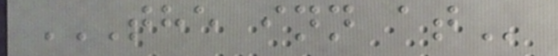THE INN AT
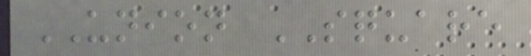UNION SQUARE
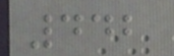442
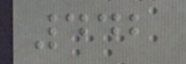442
